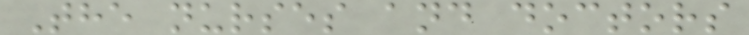The nurses and doctors
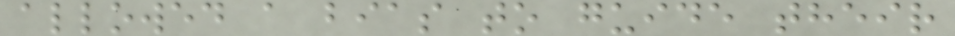allowed a bias to guide their
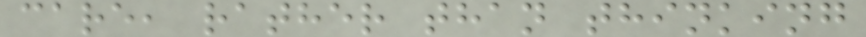care, rather than thinking
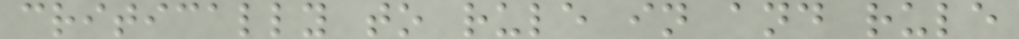critically to rule in and rule
